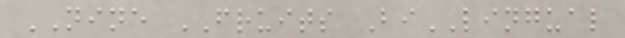NINE FRUITS BiLINGUAL
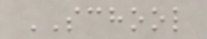SCHOOL
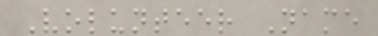Volunteer Name
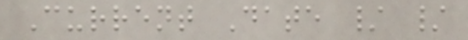Current Date / /
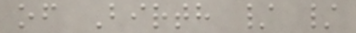of Birth / /
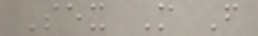Sex M F
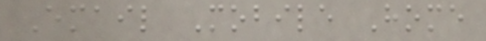Email Mobile Home
